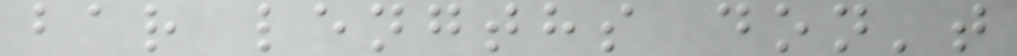bar lengths don't
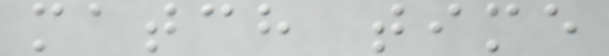match time
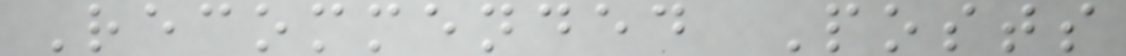Recommended Posts
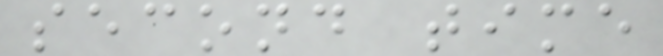second time
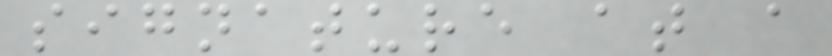signature at a
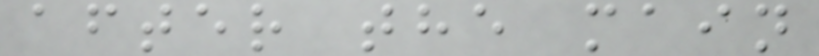after the main
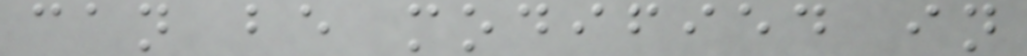can be modified in
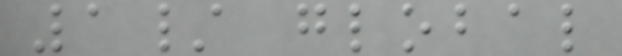1/ global
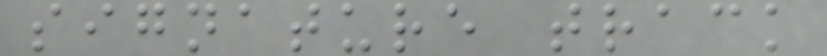signature track
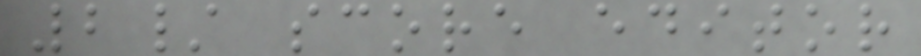2/ score editor
